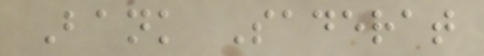Bank Saderat
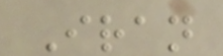Iran
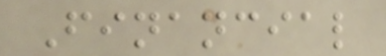Financial
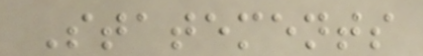Statements
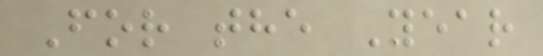For the Year
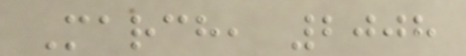March, 2008
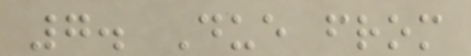7. Due from
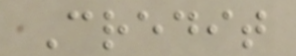Credit
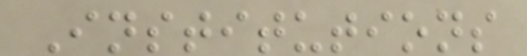Institutions
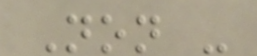Non -
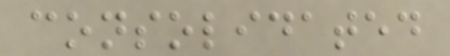consolidated
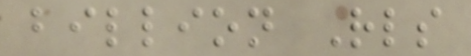billion Rls
